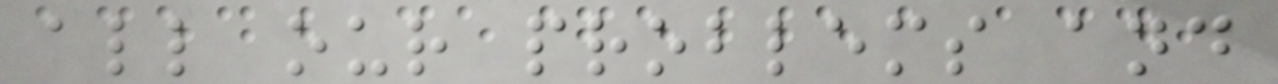all our problems and
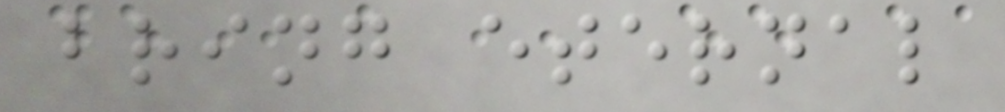bring eternal
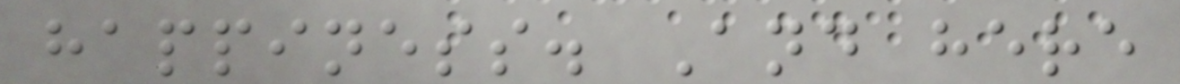happiness. And here
